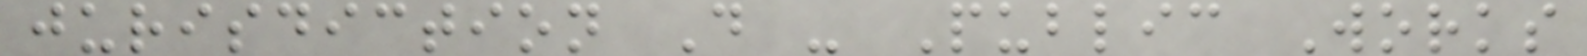jurisdiction D - Public Works
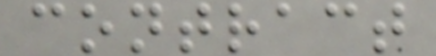contract
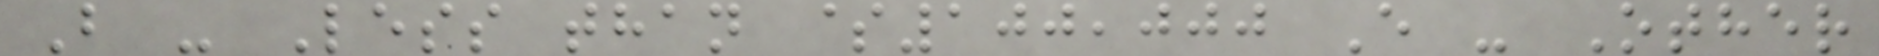B - Less than $100,000 E - Other
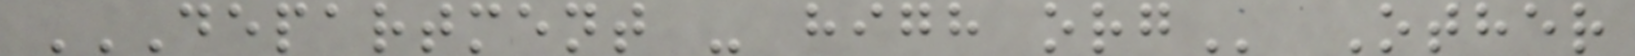DEPARTMENT - HIGH ORG Other
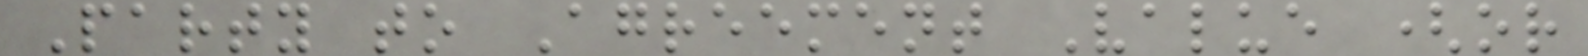Party to Agreement Value (or
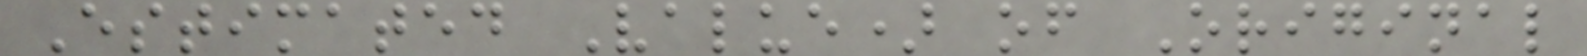Estimated Value) of Original
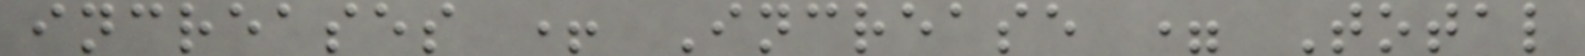increases + Increase = Total
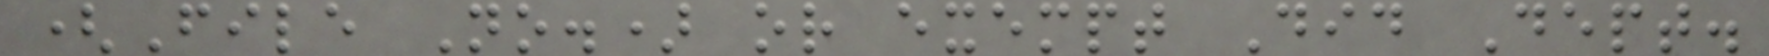(File No.) or exempt Did Dept.
